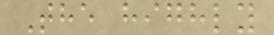The highly
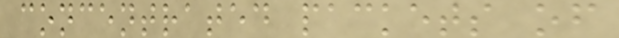concentrated packets of
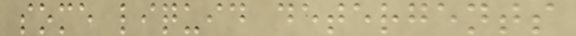some liquid detergents
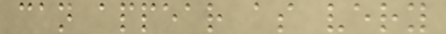can appear as very
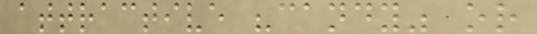attractive "candy" or
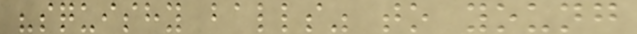"squishy balls" to young
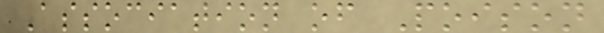Association of Poison
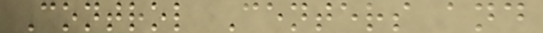Control Centers and
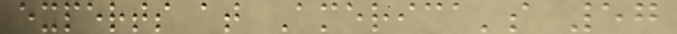experts at America's 57
